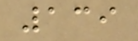139
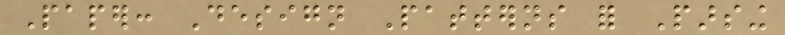Paper: Design Patterns for Parsing
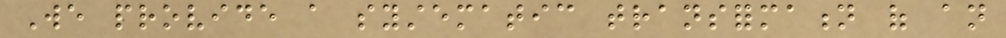We provide a systematic transformation of an
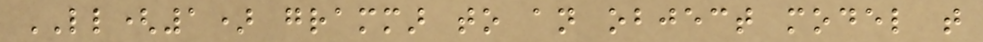LL(1) grammar to an object model that
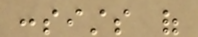consists of
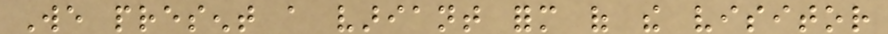We present a variant form of the visitor
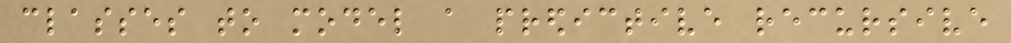classes to model a predictive recursive
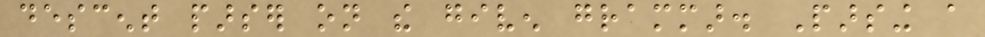descent parser on the given grammar. Parsing a
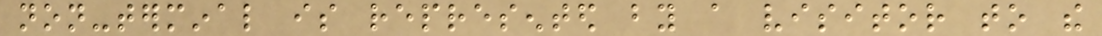non-terminal is represented by a visitor to the
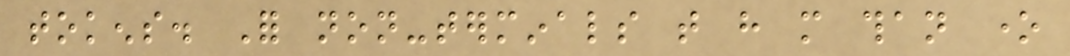tokens. For non-terminals that have more than one
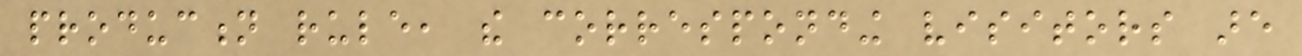production rule, the corresponding visitors are
